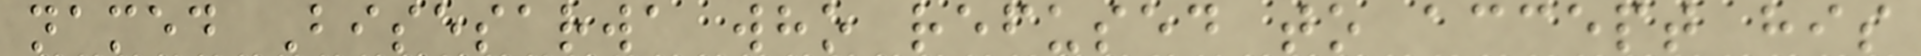named Bisesarwa who refused to accept his
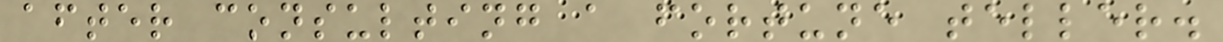after consulting a fortune teller.
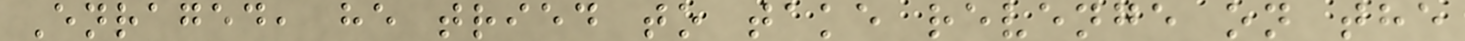Enraged, he tried to take revenge on the
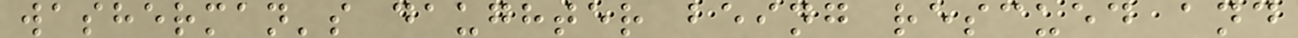washerman's daughter being rescued and
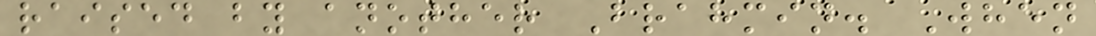raised by another Brahmin. When
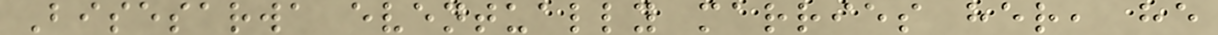Bisesarwa eventually marries her, he
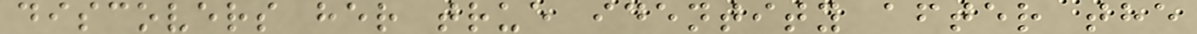discovers her true identity after the
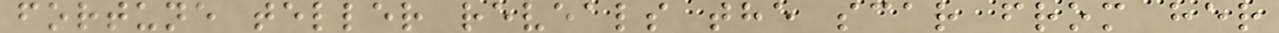fortune teller reveals the scar from her
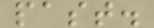past.
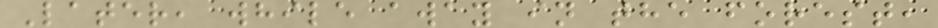Later, while away in the forest,
